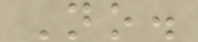No.
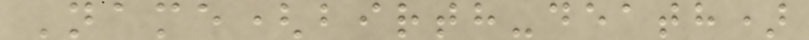Name(birth-death)
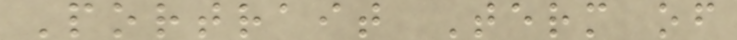Portrait Term of
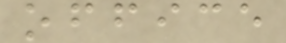office
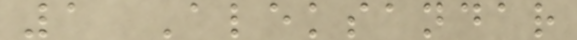1 Aleksandar
